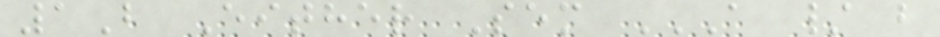1B Either Sem A / B
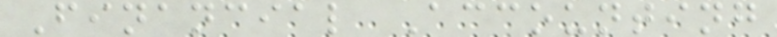Financial Accounting
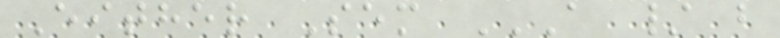Either Sem A / B
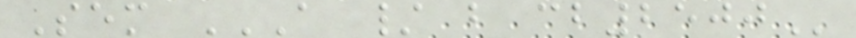Sem A / B CB2500
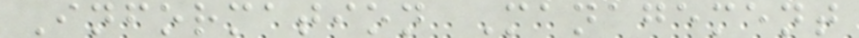Information Management
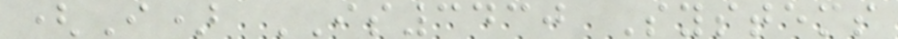(I) IS3430 Systems
